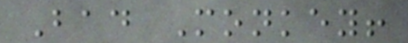Bad Monkey!
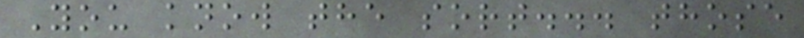You know the sort... those
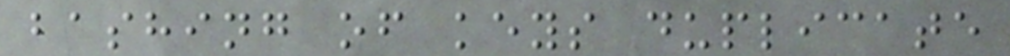bashing of keys duplicate
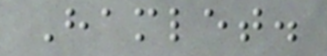Hamlet.
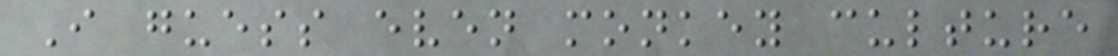I guess even monkey culture
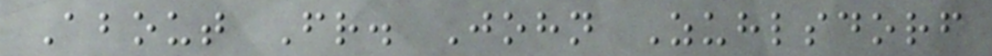About Fr. John Zuhlsdorf
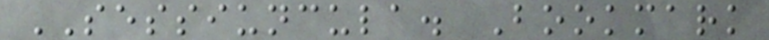SESSIUNCULA. Bookmark
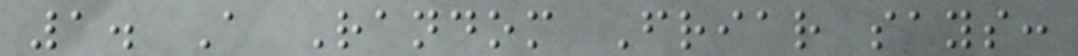1. A Random Friar says:
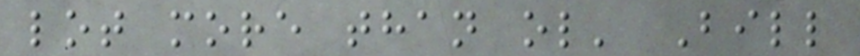lot more than ol' Bill
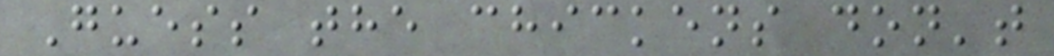Guess the chickens don't
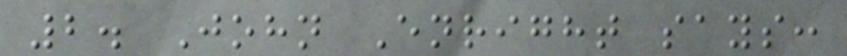2. John Enright says:
